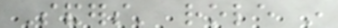Sanders' role in
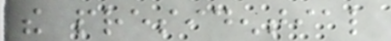the presidential
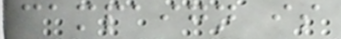campaign is
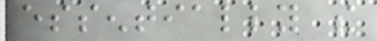essentially the
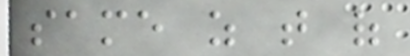same as that of
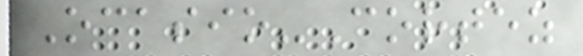Ocasio-Cortez
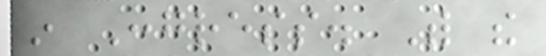in Congress. With the
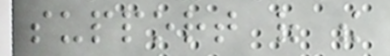support of the
